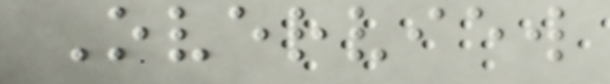Overview
